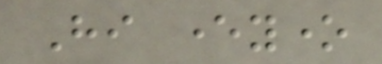Hi everyone
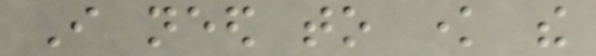I need to know the
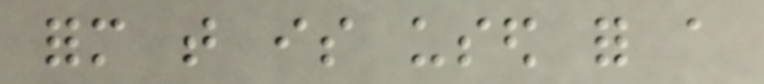form that is used for a
